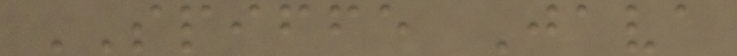SPIFFE Java
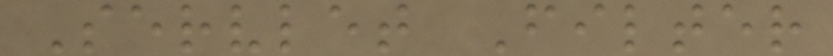Servlet Filter
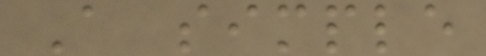A simple
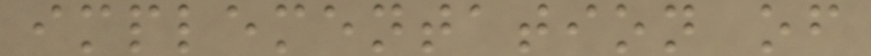implementation of
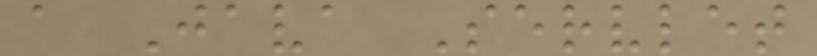a Java Servlet
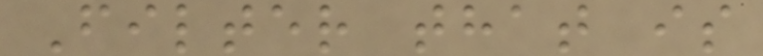Filter that is
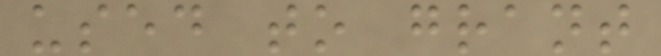used to grant
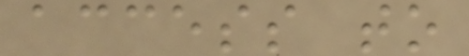access to
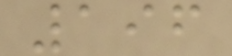196
